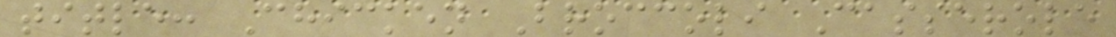title: Chicken Broccoli Casserole
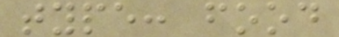type: food
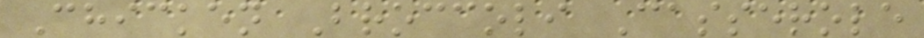Chicken Broccoli Casserole
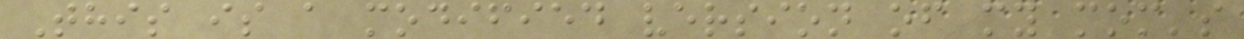This is a modified version of my mom's
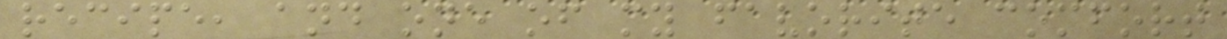recipe, and one of my favorite comfort
